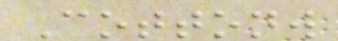Cottonw
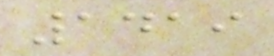1419
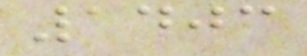1403
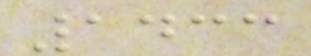1433
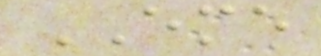EME
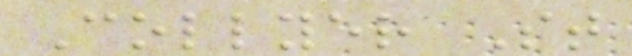Collyer St
